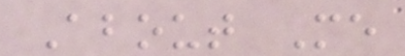About Me
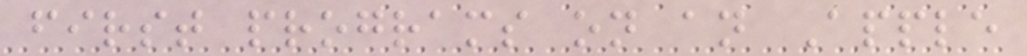first programs on an Apple
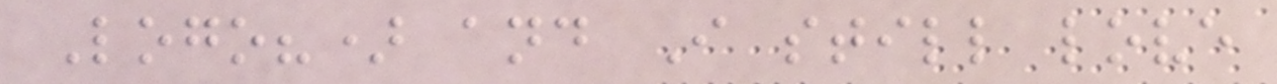Logo?) and I still love
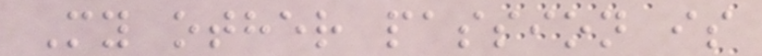My other passion is
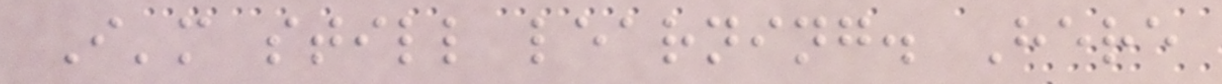I'm still learning. Here
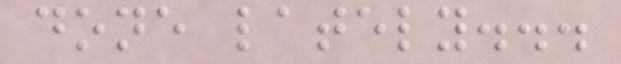done lately...
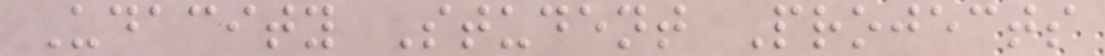Udacity Student Projects
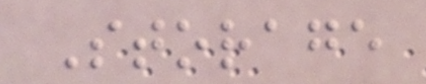Storage
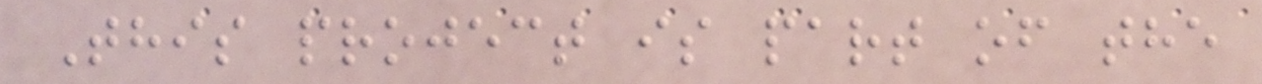This project is part of the
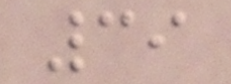39
